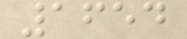1654
